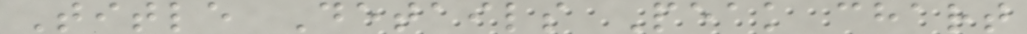Title Details Peak chart
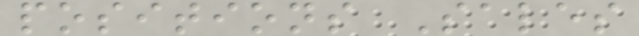positions Sales
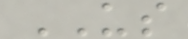US
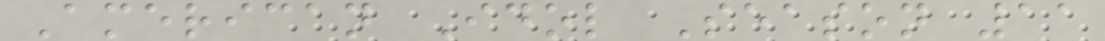American Idol Season 11
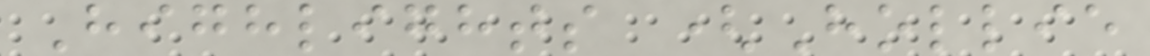Highlights (Hollie
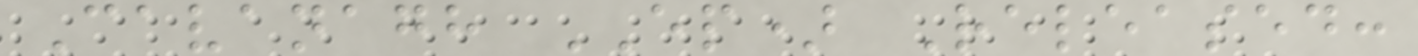Cavanagh EP) Released:
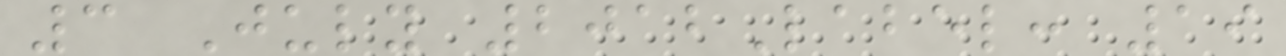3 July 2012Label: 19
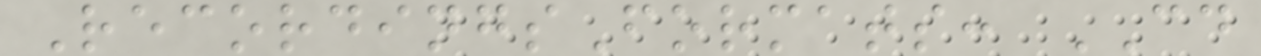RecordingsFormats: CD
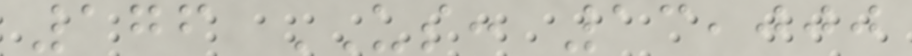176 US: 13,000
